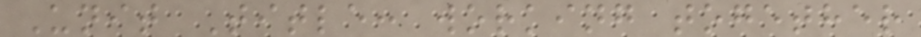Unit Title: working together
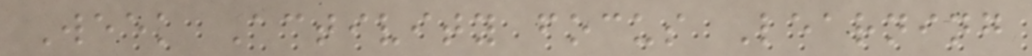Week Activity focus Learning
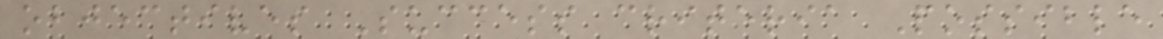objectives Success criteria Possible
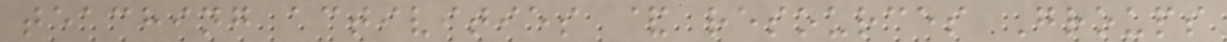teaching activities & resources Groups
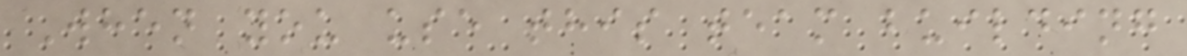When you use this team building
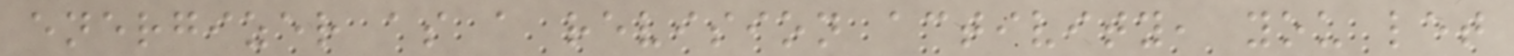energizer as a revision activity, you let
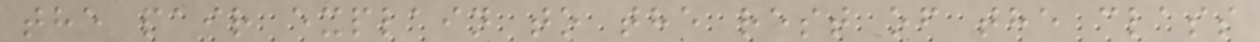the pair explain to the rest of the class
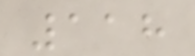118
